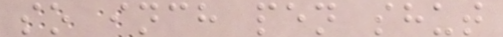so inch pen shut
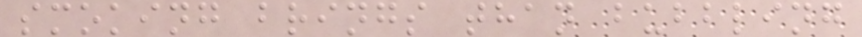smoking brings than bubbling
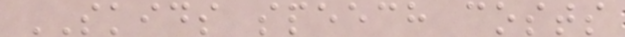SKIDS speech costs
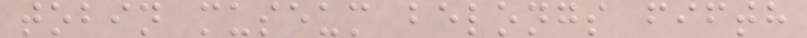tobin museum belongs fifth
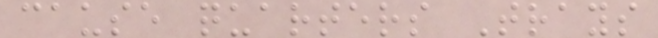cause quarters Trays
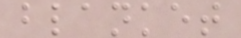blanket
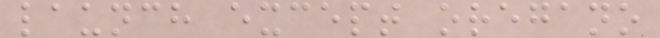launch except oregano
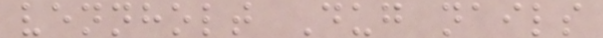vennholt Dug nails
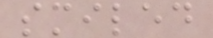smiled
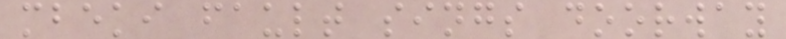mbeki fault sings doorway
